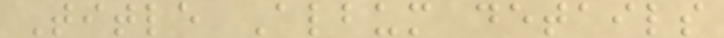Title Album details
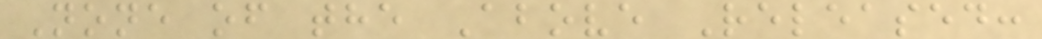None of the Above Released:
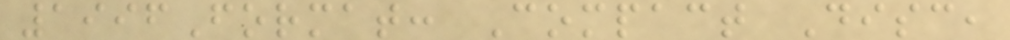1996Format: Compact Disc,
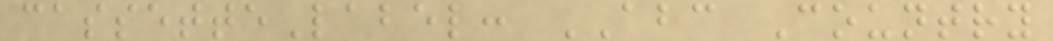cassetteLabel: ABC Country
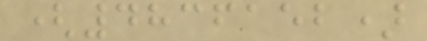(4836152)
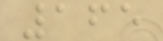165
